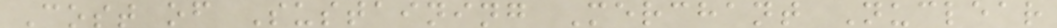Cost of Sustaining Merchant Nuclear
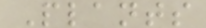Plants
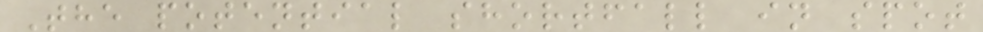The potential shortfall in spot
